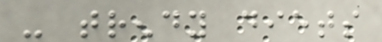- trendy diets
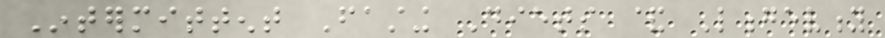Intermittent Fasting Diets & Longevity
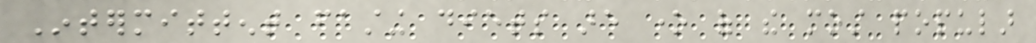Intermittent fasting diets are one of the most popular
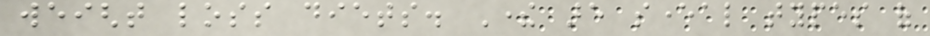weight loss diets. There are several types of
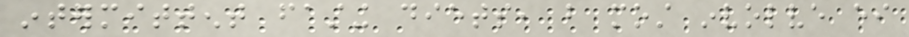intermittent fasting diets, but most involve either
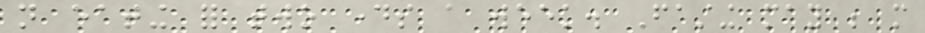not eating for two days a week. Fasting may be more
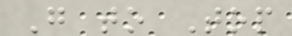Go to Top
